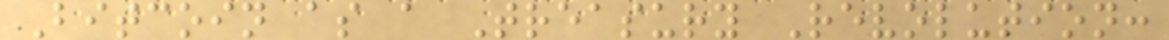Bitcoin as a Treasury Revolution:
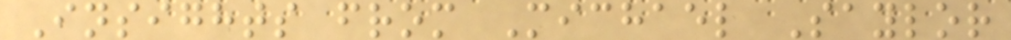Insights from Michael Saylor
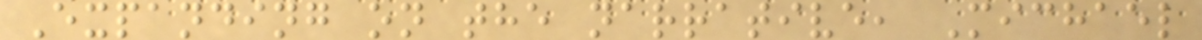Expanding on the narrative, Michael
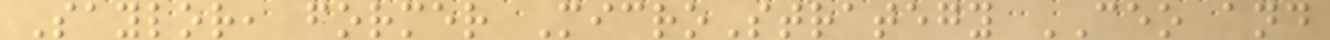Saylor, former MicroStrategy CEO and
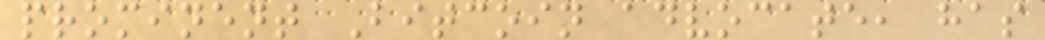prominent Bitcoin advocate, has
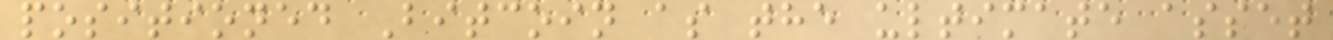positioned Bitcoin as the ultimate asset
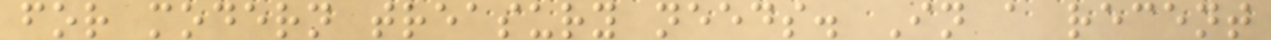for modern treasury needs. In a recent
